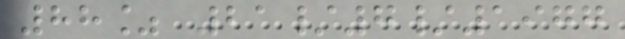88% 21/7/1977
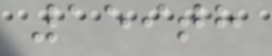159th
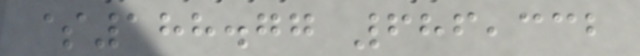$188.77 686,332
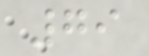79
